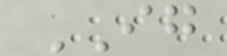IG
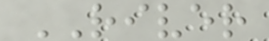RIVER
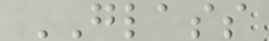GLASS
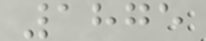1875
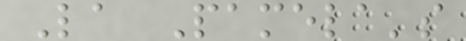La Pamela's
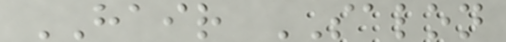HAIR SALON
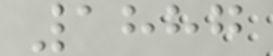1887
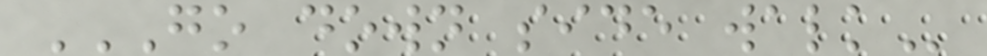GO DOWN SIDE WALK
